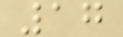17
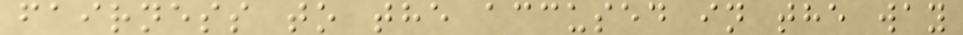fairness to the accused in the way
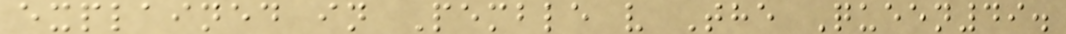explained in Pemble v The Queen49.
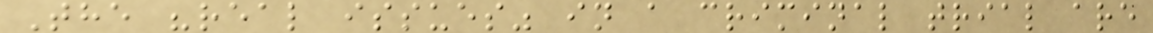The "real issues" in a criminal trial are
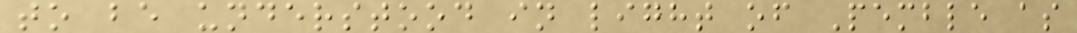to be understood in light of Pemble as
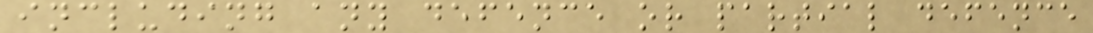including any defence or partial defence
